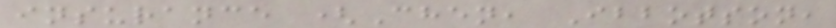insurance (Chen, Ibbotson,
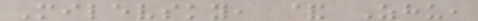Milevsky, & Zhu,
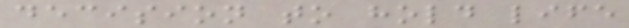decision to hold life
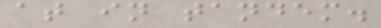at in tandem.
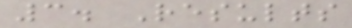3. Results
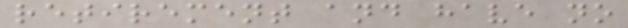retirement and have no
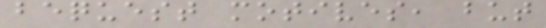bequest motives, but
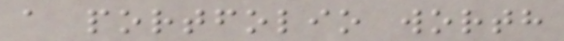a portfolio worth
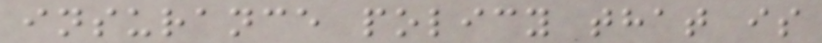insurance policy that is
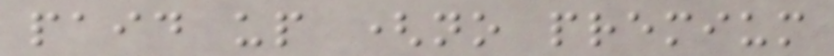paid up (no premium
